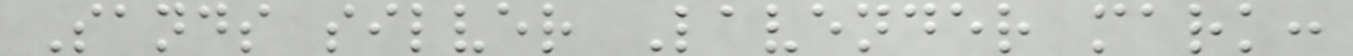Sands silver Lavender mark:
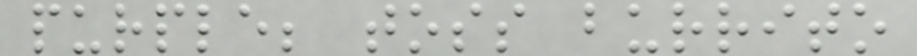purple; toss burrito
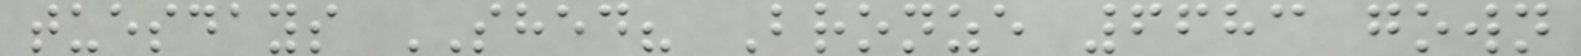tuesdays SHED? Bronze 6683 gown
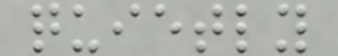quietly
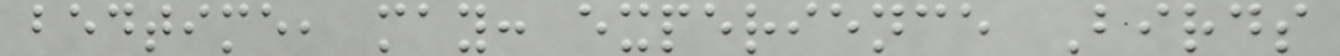bedtime, may: experience Birds
